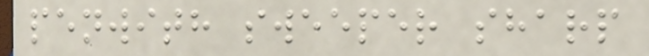penwith sweeper sharp
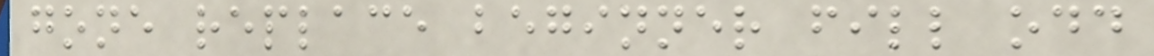gone replace beginner fill odd
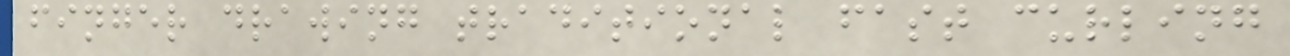finger drawing traditional fast curling
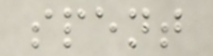spent
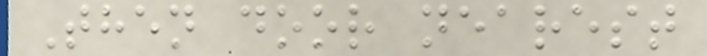Then door nearest
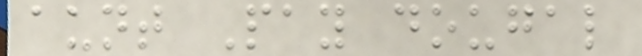aunt Pay dougal
